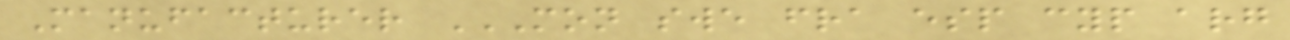Manufacturer MON SWE FRA ESP CYP ARG
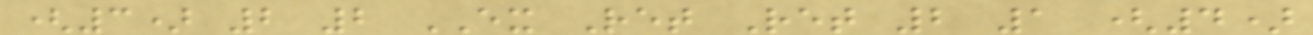(3) 2 2 EX Ret Ret 2 1 (4)
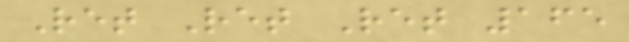Ret Ret Ret 165
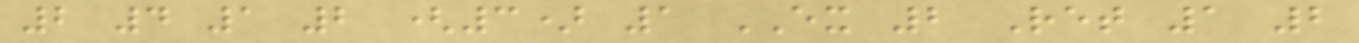2 4 1 2 (3) 1 EX 2 Ret 1 2
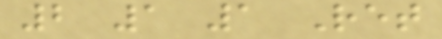2 1 1 Ret
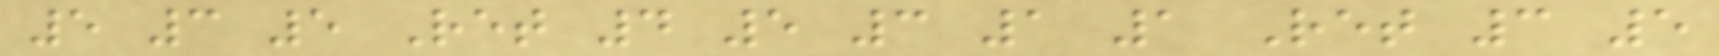5 3 5 Ret 4 5 3 1 1 Ret 3 5
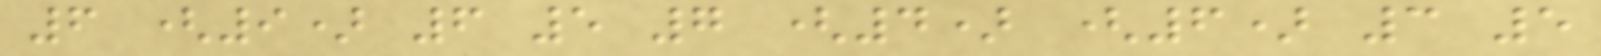6 (9) 6 5 7 (4) (6) 3 5
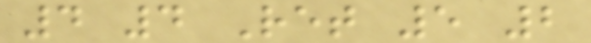4 4 Ret 5 2
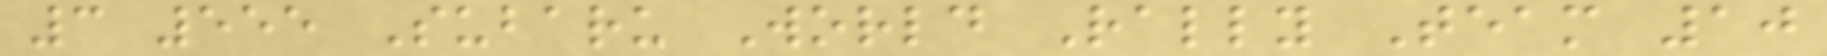3 555 Subaru World Rally Team 10
